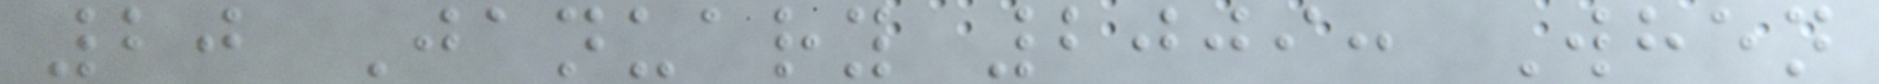20 January 2009: When
